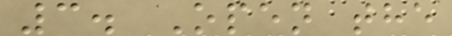3. Open the
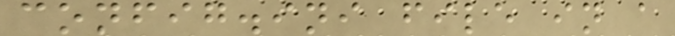config.ini file in a
